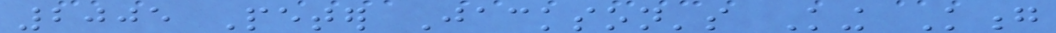2005 Peter Jackson's King Kong
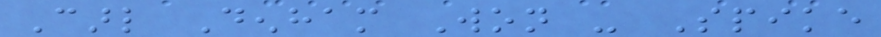Carl Denham Won - Spike
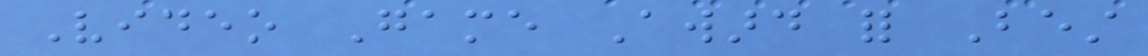Video Game Award for Best
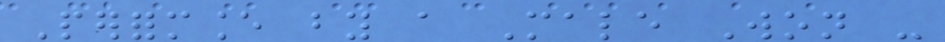Performance by a Male Won -
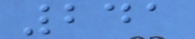241
